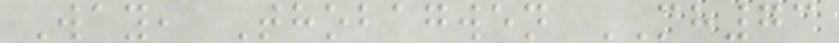Way, Thobagwen MH73
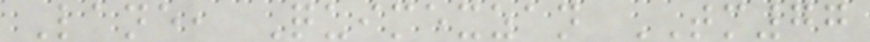Lane, Quimexzan TM77
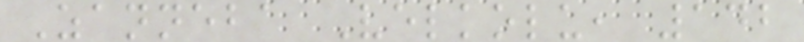Zanneba Velkolu, 142
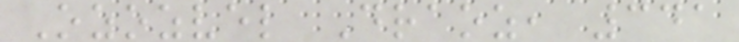Ozozvel Draoz, 341
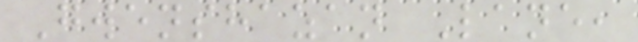Gwenshazan Lane,
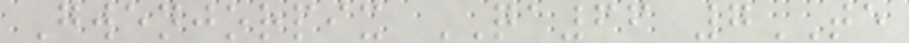Gwenjorpix QA66 7TE
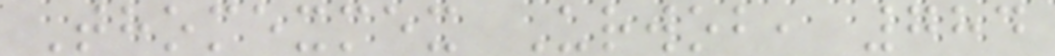Thomexmex Urwob, 784
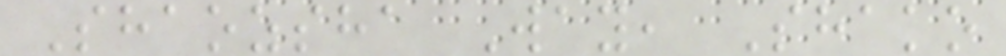Shaozsha Way, Shako
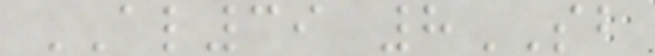AL39 8SB
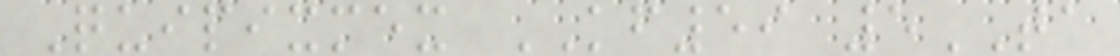Quipixmex KF59 5TA
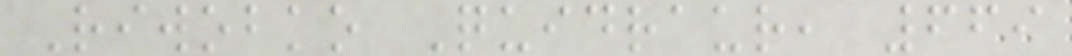Riwobko Quidraur, 669
